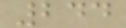244
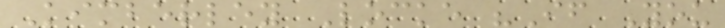Kimberley Locke "If You
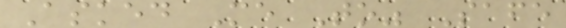Asked Me To" Safe
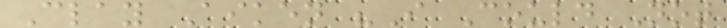Clay Aiken "I Could Not
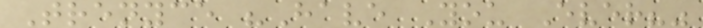Trenyce "Have You Ever?"
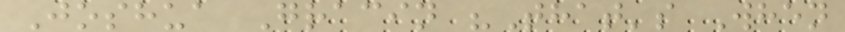Joshua Gracin "That's When
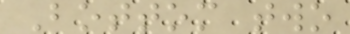Bottom two
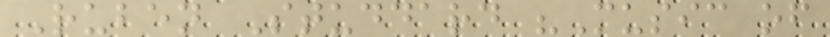Ruben Studdard "Music of
